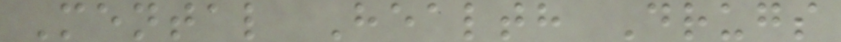Mental Health Drugs
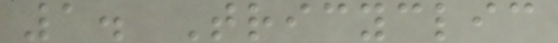1. Tricyclic
